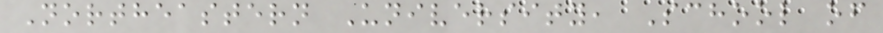Northeastern University, School of
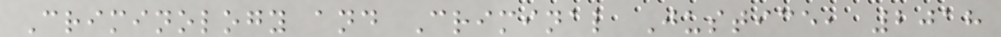Criminology and Criminal Justice, 2018
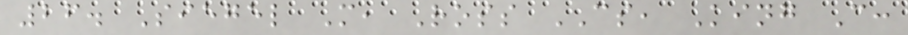26. Siegel M, Ross CS, King C:
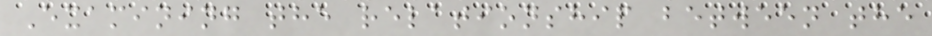Examining the relationship between the
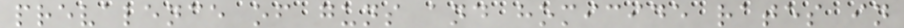prevalence of guns and homicide rates in
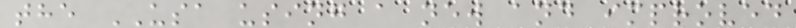the USA using a new and improved
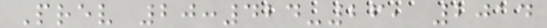Prev 20:424-26, 2014
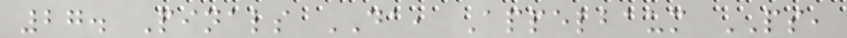27. Pinals DA, Appelbaum PS,
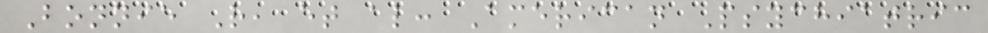Bonnie R, et al: American Psychiatric
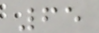65
